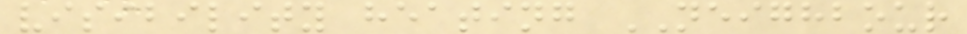visibility heating NEIGHBOUR
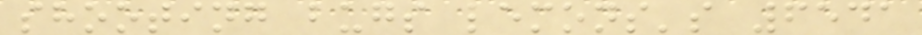shooting bugs lemons's 6541
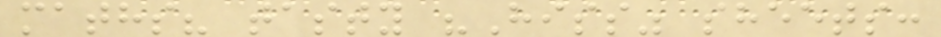maths? tasty "Hiss" sheets:
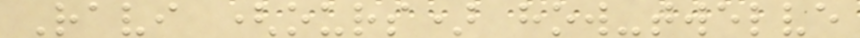Ravi (ours) how-twelve
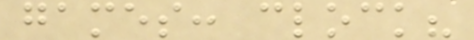games: clock?
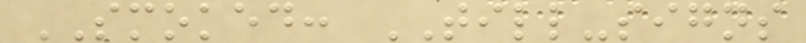SMOKED: TILL-signs
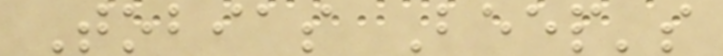Tobias Beep's
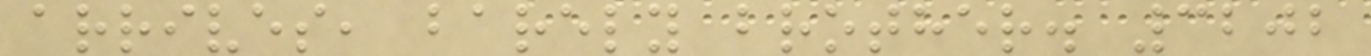arrives, barely brother. 3202
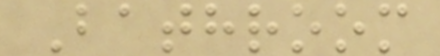Bathroom
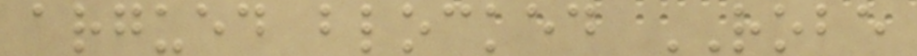argued blocked ROBE
